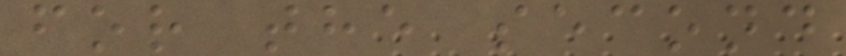for the second
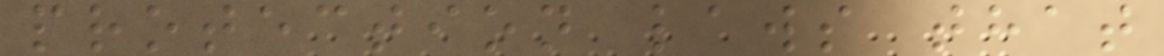protection laws that
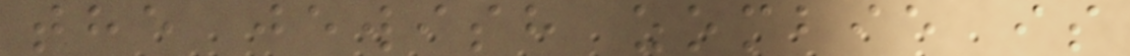the jewish zombie is
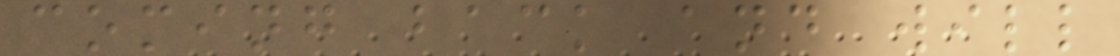coming back and will
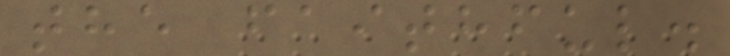the faithful.
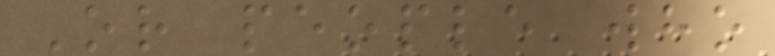Or people who
